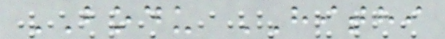BODU HITHI
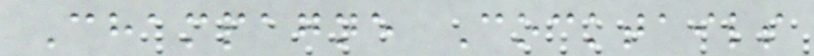Champagne Cocktails
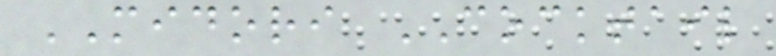MIDORI COCKTAIL
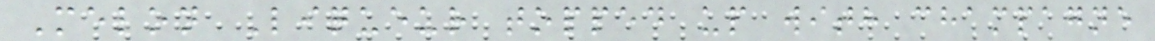Melon Liqueur topped up with champagne
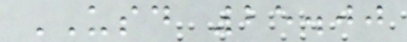USD 25.00
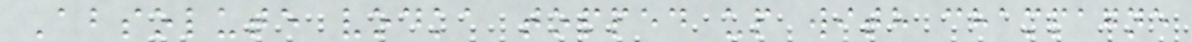Absolute vodka topped up with champagne
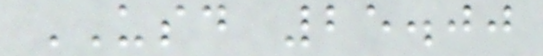USD 25.00
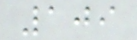109
